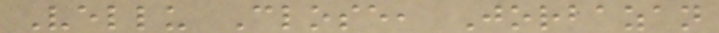Vellu Close, Jorbazan
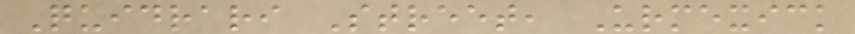Quidrari Street, Urmexick
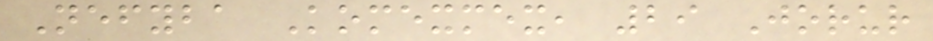Nefyba Komexmex, 29 Jorur
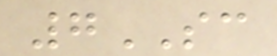7SC
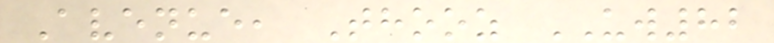Avenue, Thooz UW82
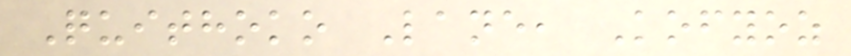Quithoko Lane, Kofyoz
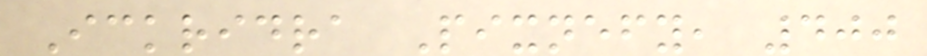Ickridra Pixnefy, 400
